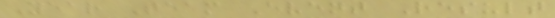Year Team Event Result
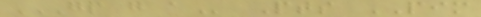GP G A Pts PIM
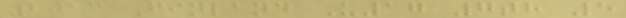2013 Finland U17 7th 5
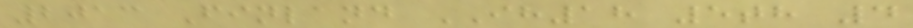2013 Finland IH18 5th 4
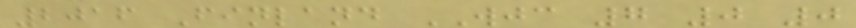2016 Finland WJC 7 0 0
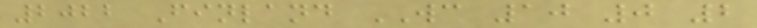2022 Finland WC 10 0 2
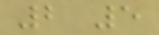2 5
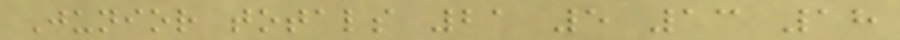Junior totals 21 5 13 18
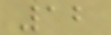12
